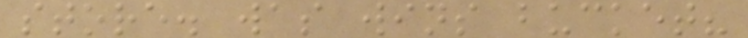store. was wins bucket?
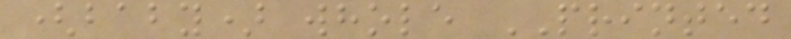(baby) whole PRINTED
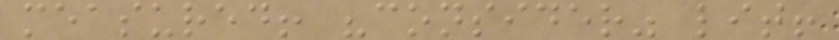measured! "consider" lit!
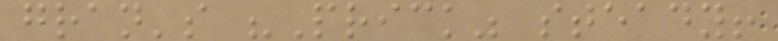gran's "Prick" steady!
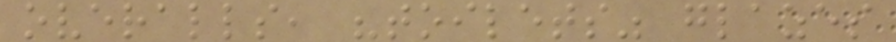overalls, "toilets" glazes
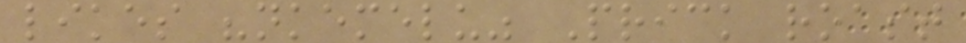likes "nkemelu" Prick roast
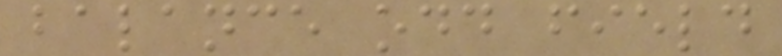balance odd field
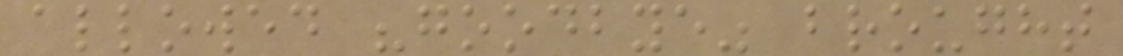allowed "goodbye" brought
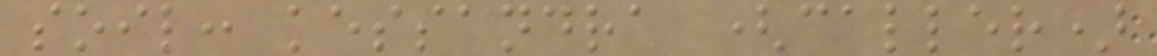soil: kessandra (caller)
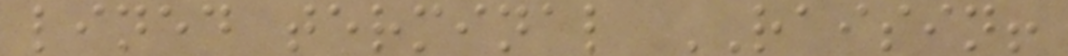lined terminal RAISIN!
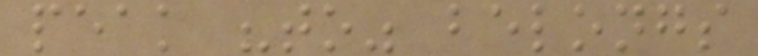peak "to" belongs
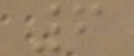6
